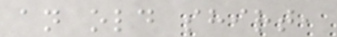an old shirt,
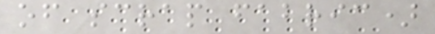of scrap fabric)
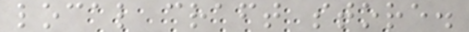local craft store.
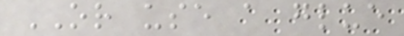OR use a glue
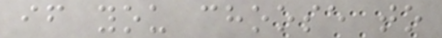if you choose to
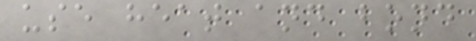use heat and bond
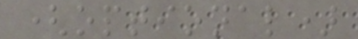(optional)
